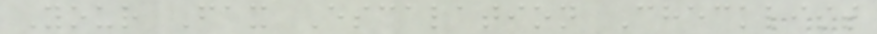Your Fax Escalation Checklist
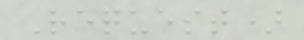Request)
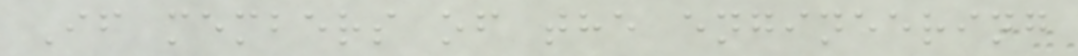If members of the engineering
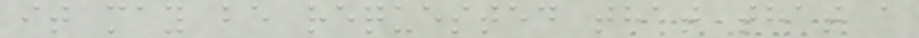it may be requested that that a
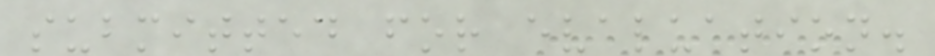submitted for evaluation.
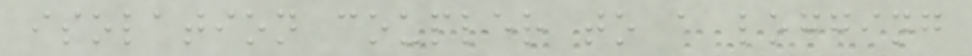isolation coupler to a logging
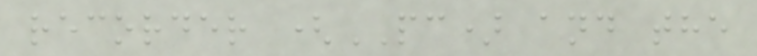recorder (PC) and the
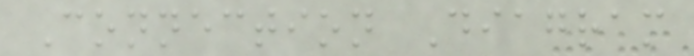Connection Diagram
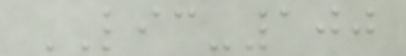LIC-100
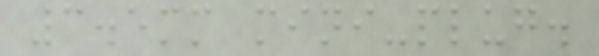3.5mm mini-plug.
